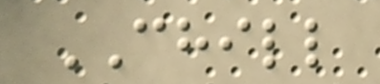CHILL
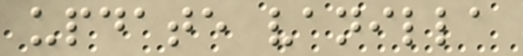update vanilla
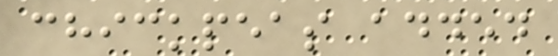chickpeas added
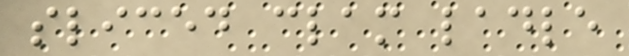sliced clam ladle
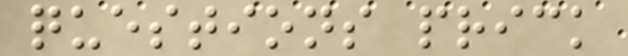questions prick
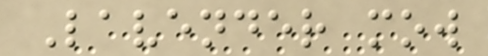Lavender mow
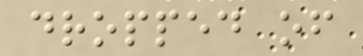dropped of
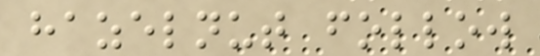hazelnut follow
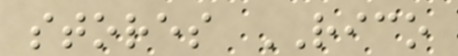stores RICO
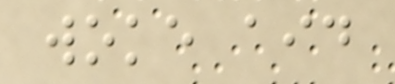woke aid
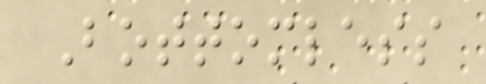Bottomless
